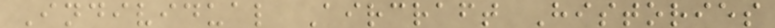Individual Aircraft Histories
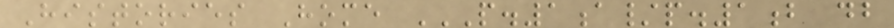Histories Home P.1A/P.1B DB
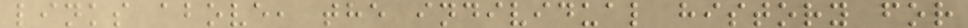links above, the individual history for
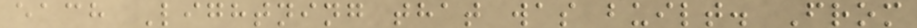each Lightning that was built. From
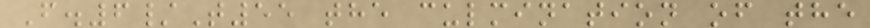F.6/T55 the culmination of the
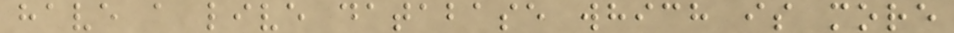have a live database which is more
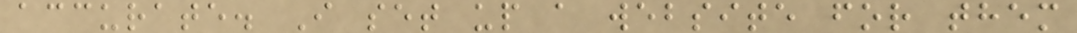accurate. I set up a website for them
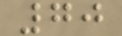70
